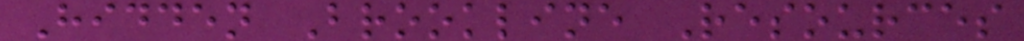Hidden Brookline Resources
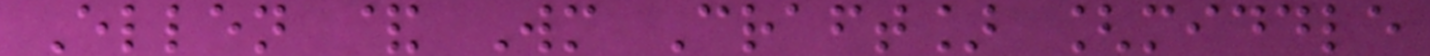Ellen & Wm Craft] [middle
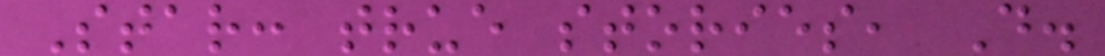Star: true stories, D.
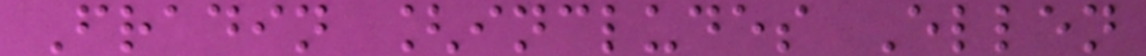Fradin [includes Ellen
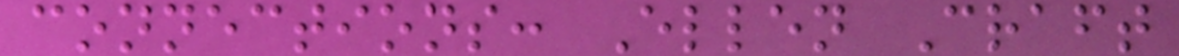connections: Ellen Craft
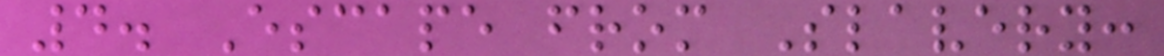4. Escape from Slavery:
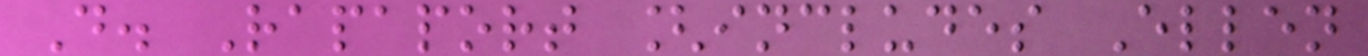D. Rapaport [includes Ellen
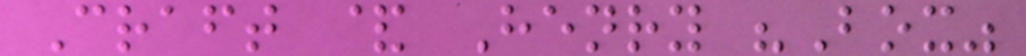Craft & Henry "Box"
